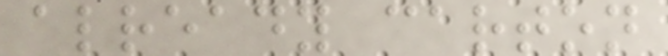already carton
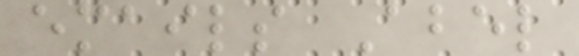emails Abel
